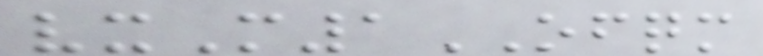vxM1OFQM
